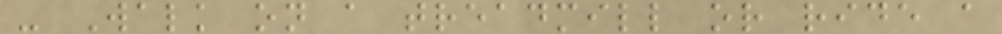- Walk on a treadmill or ride a
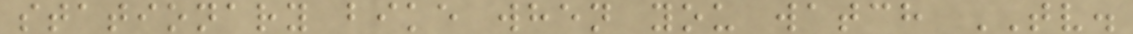stationary bike when you watch TV.
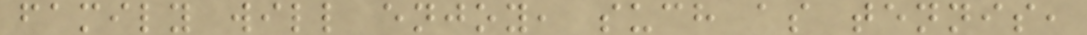family will enjoy, such as tennis,
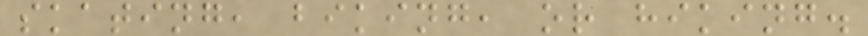skating, biking, or hiking.
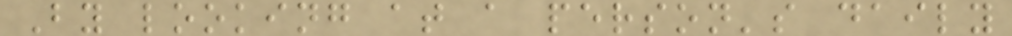By looking at a person's daily
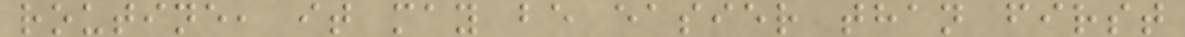routine, it may be easier than first
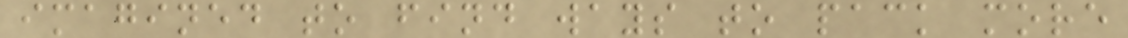imagined to find ways to pack more
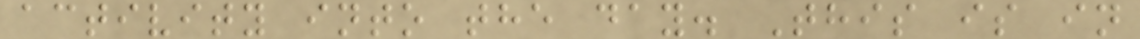activity into the day. This is in
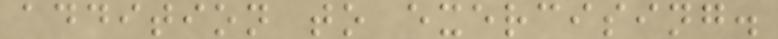addition to exercising.
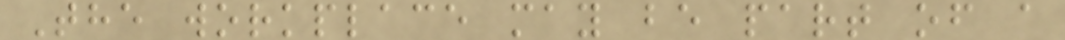The workplace may be part of a
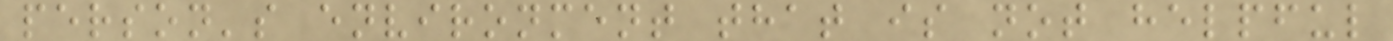person's environment that is not helpful
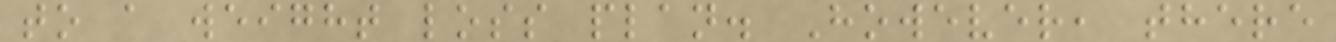to a weight loss plan. However, there
